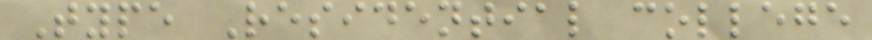Type Residential college
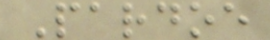Pardoe
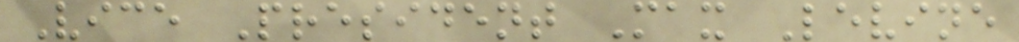Vice President Max Levine
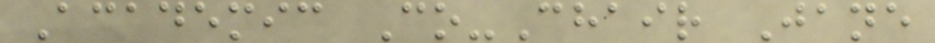Academic Co-Chair Jane
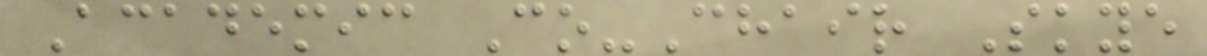Academic Co-Chair Skye
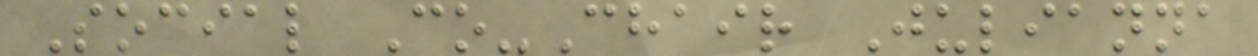Social Co-Chair Julianna
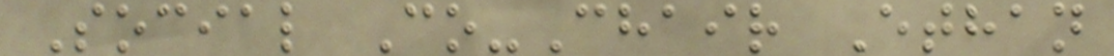Social Co-Chair Ethan
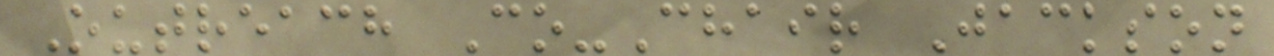Outreach Co-Chair Jackson
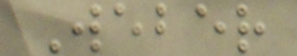Weber
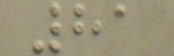81
